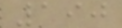190
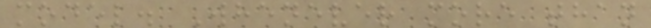model. Whenever more than
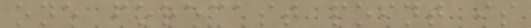one forecast point is
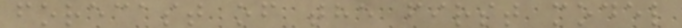forecast of the first model
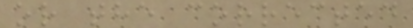or the corrected
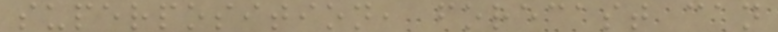superposition, forecast can
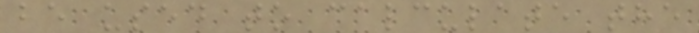be used to calculate the
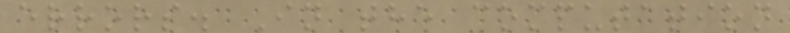errors. In the computation
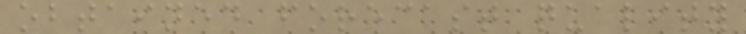obtained forecast quality
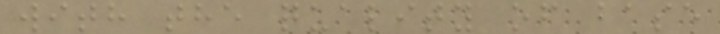with the quality of base
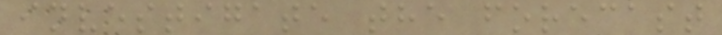investigate the forecast
